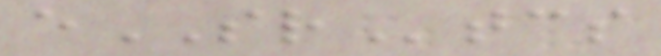eSRtcs
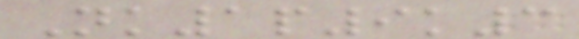Nk1p9k3
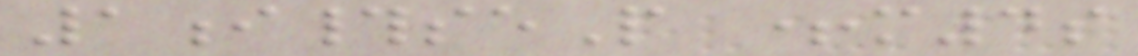1i#seP +m4s
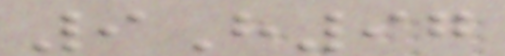9H97
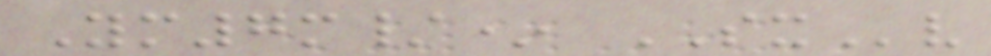Ym7m/* SXv
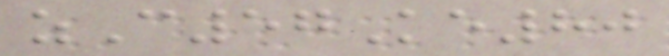zC57Ke80
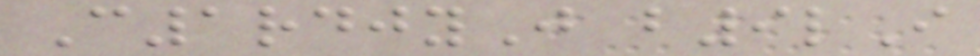C1rdjyJ b9lI
